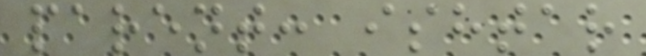parent: ishtar
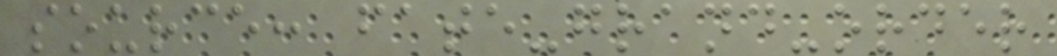source: fate-grand-order
